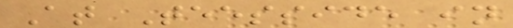At Teesside in
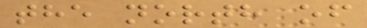the north of
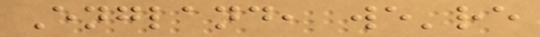England, we're
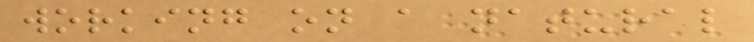working on a natural
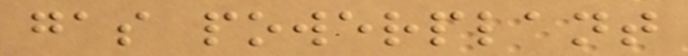gas powerplant
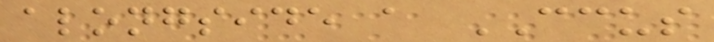alongside a CCUS
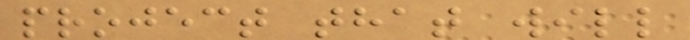project that will
